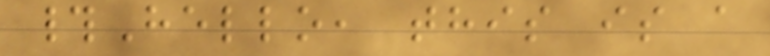#Hello, this is a
